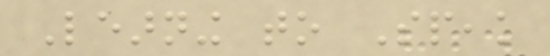Learning to Speak
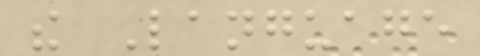the Language
